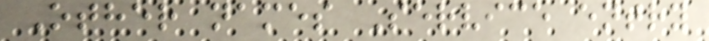Other names Service entry
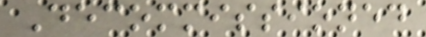Decommissioned
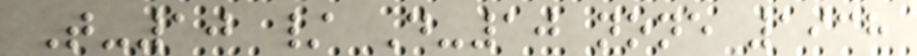T-10 / D-10 none 1938
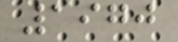1970
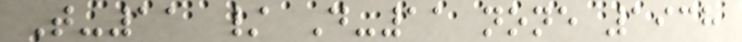T-11 / D-11 none 1938
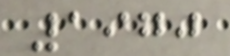1970
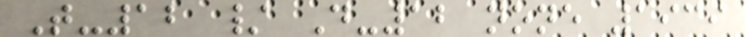T-12 / D-12 none 1939
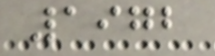1972
